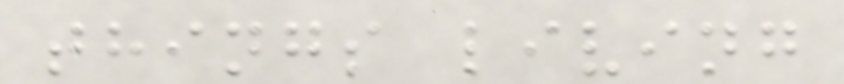things living
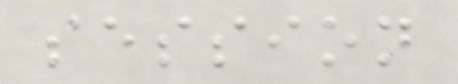session
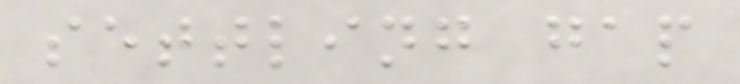settling gap
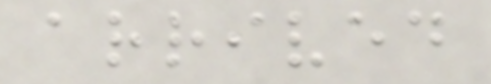arrived
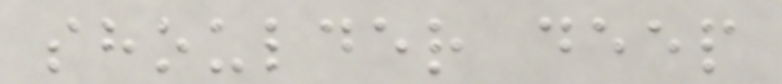shoulder deep
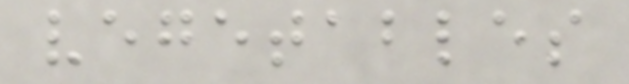vegetables
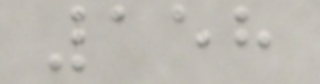158
